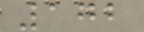172
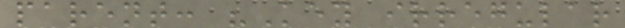parent: "Key irregular
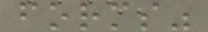forms"
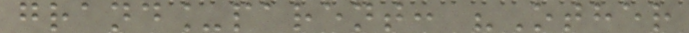grand_parent: "Other
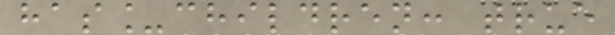has_children: true
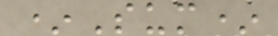*Sum*
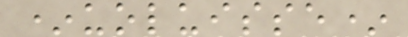*uoluisse*
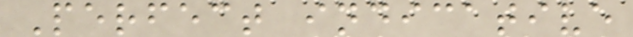Perfect indicative
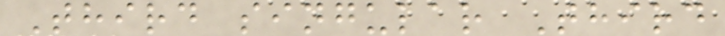Third singular Third
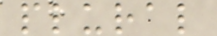plural
